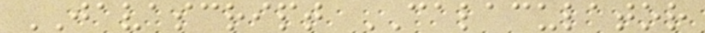JAVASCRIPT CALACULATOR
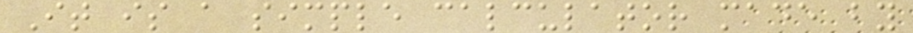It is a simple calculator made by
